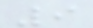9
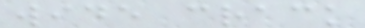wide crack
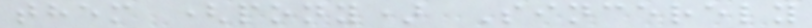them (pony) Sincerely
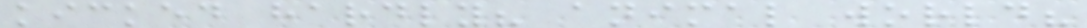kicked hardly? animal world?
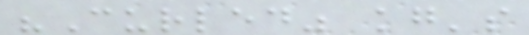"Curled" kg's
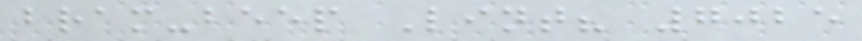bram-beep Lint? 7025
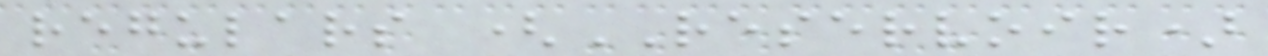regulars (RESERVOIR)
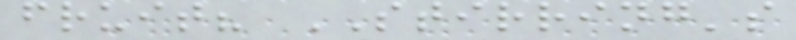fruit? STIRRING's
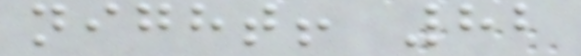night! 82
